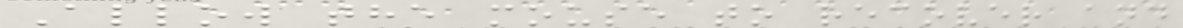Allow the mouse to recover and
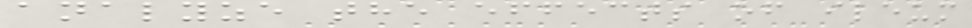analyze the effects of ileum
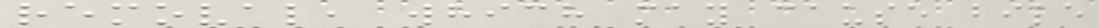removal, which may cause bile
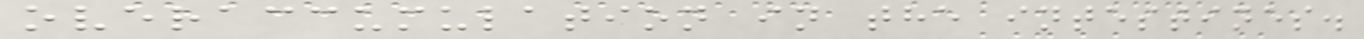overaccumulation in the intestines.
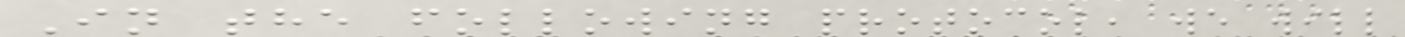In the following protocol, we will
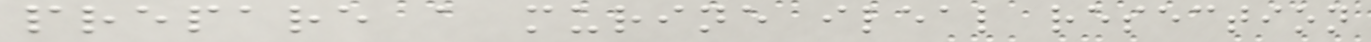prepare a murine ileal resection
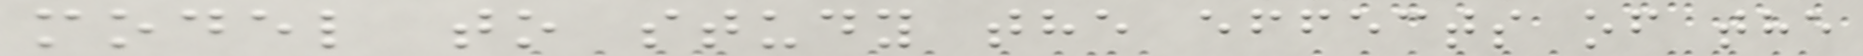model to study the effects of the
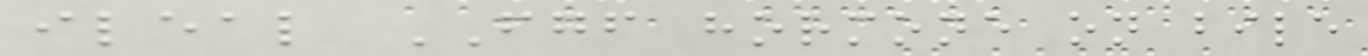ileal FGF hormone on bile
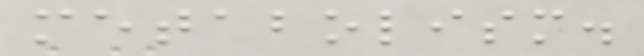metabolism.
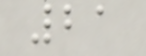21
